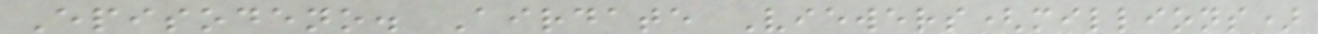Episodeno. Airdate Viewers(millions)
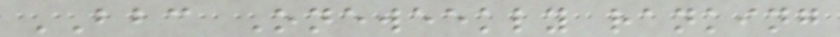BBC Oneweekly ranking
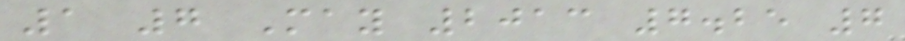1 7 May 2013 7.25 7
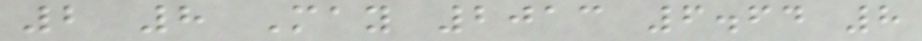2 8 May 2013 6.64 8
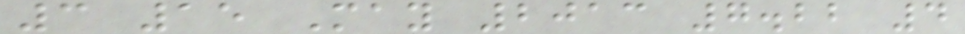3 15 May 2013 7.22 4
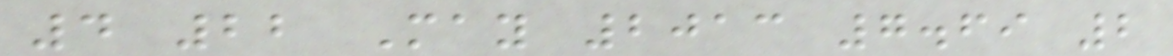4 22 May 2013 7.69 2
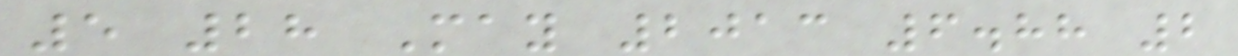5 28 May 2013 6.88 2
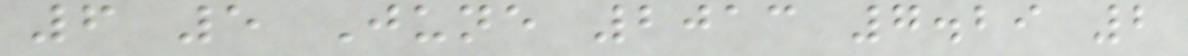6 5 June 2013 7.29 2
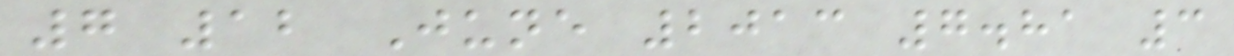7 12 June 2013 7.81 3
